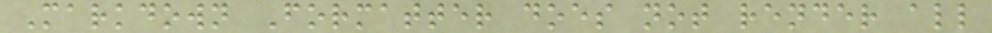Markdown Formatter does not render all
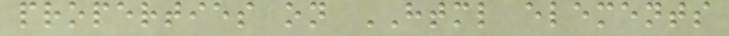properties on HTML elements
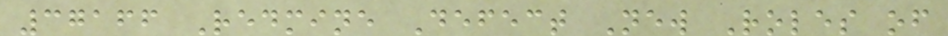37166 Redmine Defect New Roles of
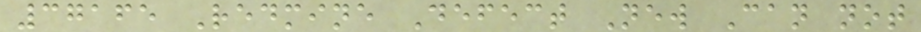37165 Redmine Defect New Can not
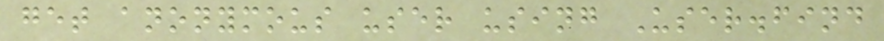get anonymous user using User.find
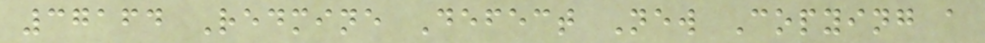37164 Redmine Defect New Copying a
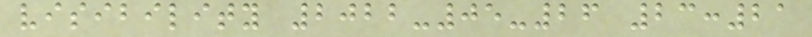visibility 2022-05-26 23:21
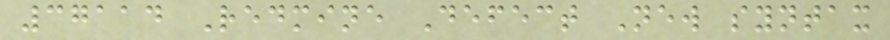37114 Redmine Defect New syntax
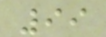99
